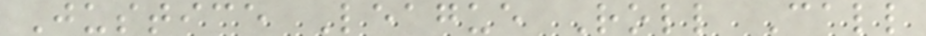Justice League Roll Call
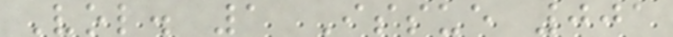Vol. 1 Issue 001
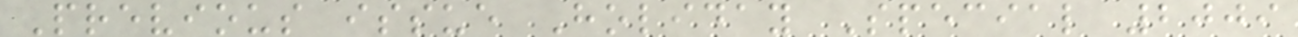Previous issue Holiday Special 2009
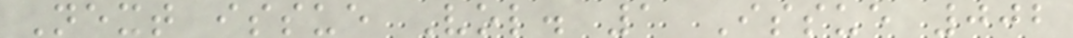Next issue Vol. 1 Issue 002
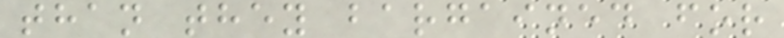than they bargained for
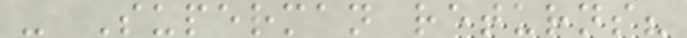- Superman returns?
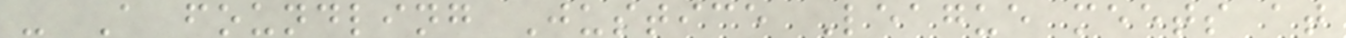- A foundling Justice League meets at
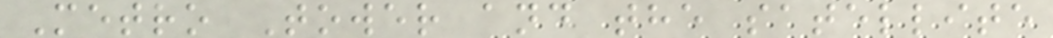Metro Tower and the satellite
